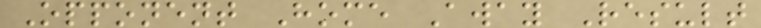Opponent Home Away Result
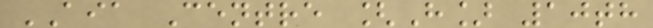AIA Centre [H] 10th
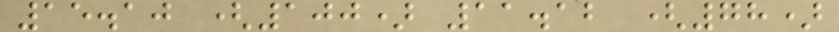15.10 (100) 11.12 (78)
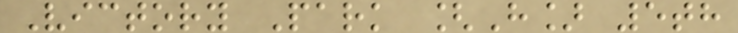Victory Park [H] 5th
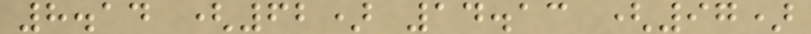8.14 (62) 14.13 (97)
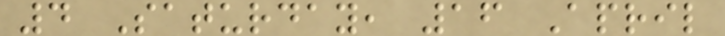4 Saturday, 16 April
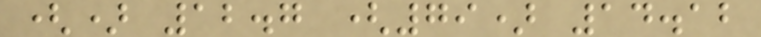() 12.7 (79) 14.12
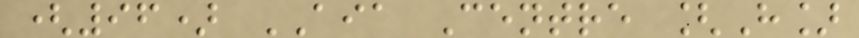(96) AIA Centre [H]
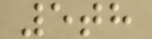5th
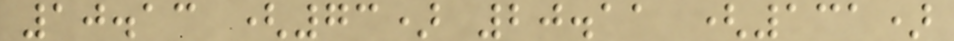10.13 (73) 20.11 (131)
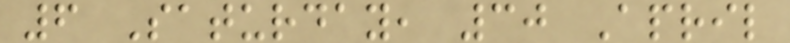6 Saturday, 30 April
